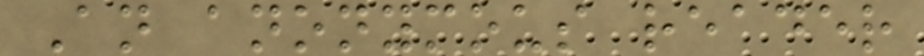An anonymous reader
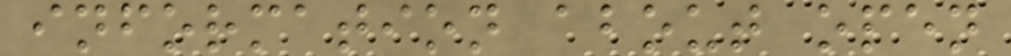information about open
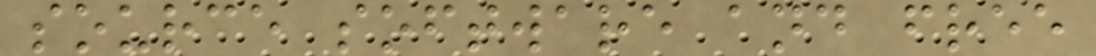source software and free
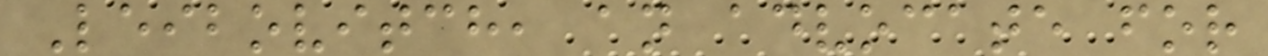Leibovitch, an advocate for
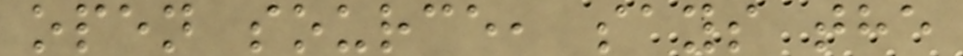open source, says the
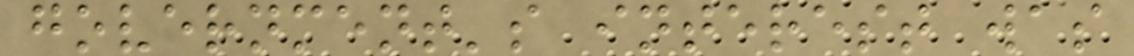government's interest was
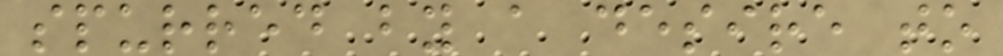spurred by a desire to
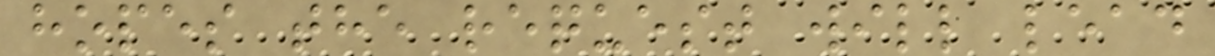hopes the request will lead
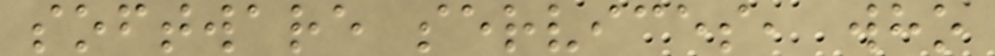software services, who
